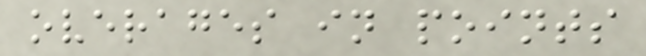overages in points
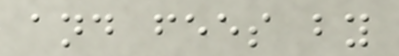and fees by
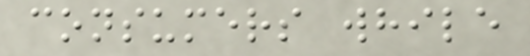consumers while
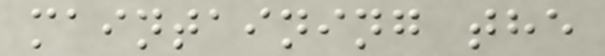maintaining the
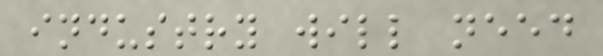industry will need
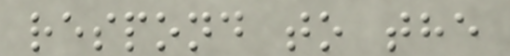respond to the
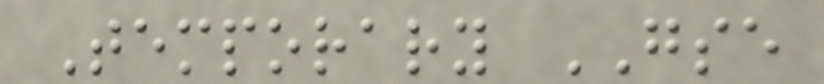Temporary GSE
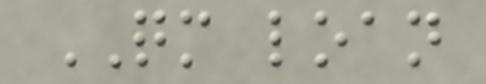QM loan
